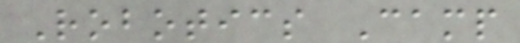Robotics Camp
